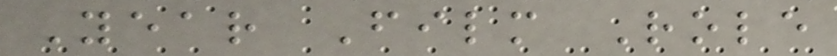Year Film Role
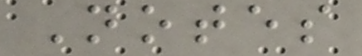Notes
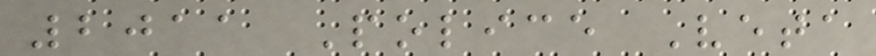2011 Police Veta
